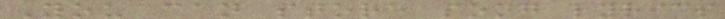You can store song lyrics
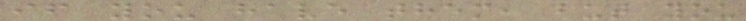if you have them, but you
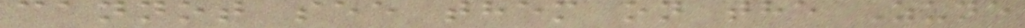cannot see them on the Zune
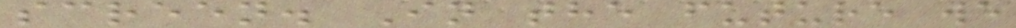screen. In the future we
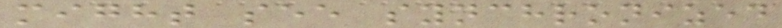might see synchronized
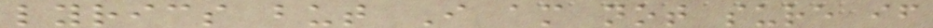lyrics but I am not sure if
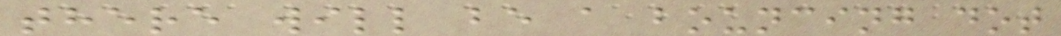there will be a bouncing dot
